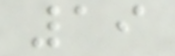19
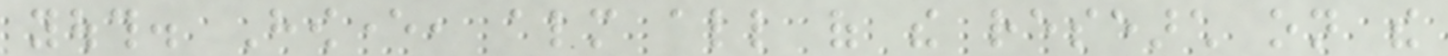youth. However, almost all of the research on the
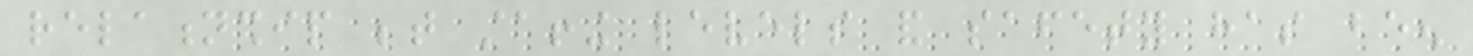relationship between staffing levels and safety has been
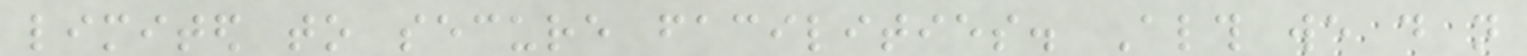limited to secure facilities. Although we do not
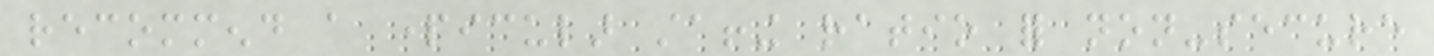recommend a particular staffing ratio for non-secure
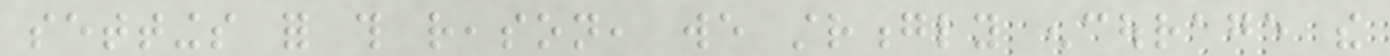settings for this reason, we strongly encourage the
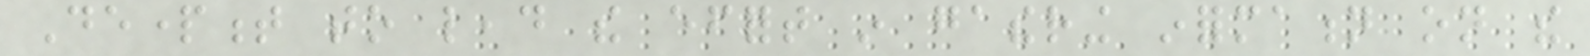Department to lead the effort in gathering information on the
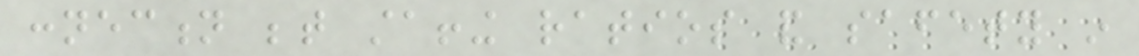connection between staffing ratios and safety in
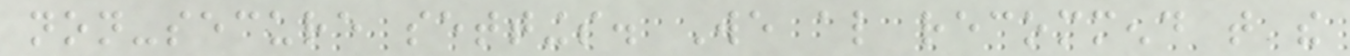non-secure settings. We also recommend that the
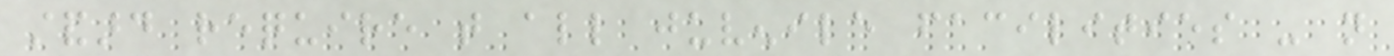standard require that all juvenile facilities - not
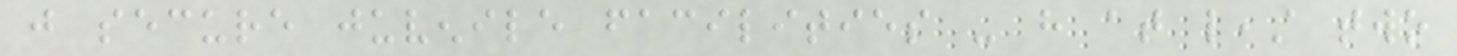just secure juvenile facilities - have at least two
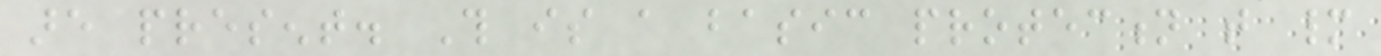are present. This is a basic protection that many
